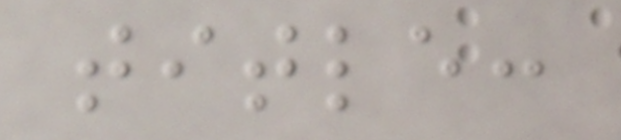title:
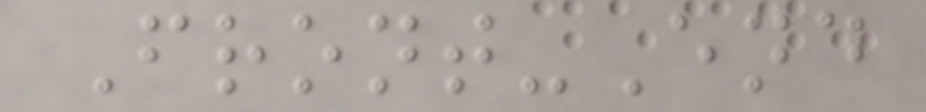Front-End
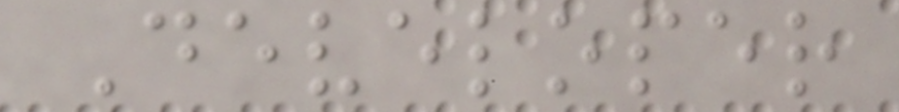Developer
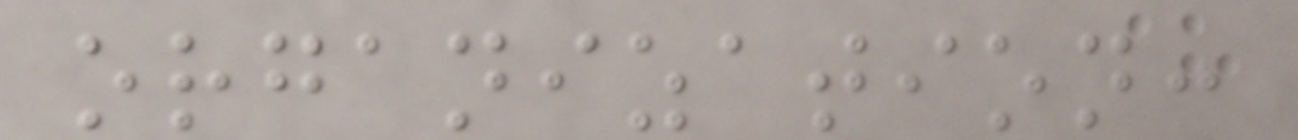organization:
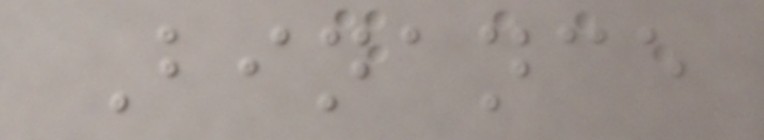Binance
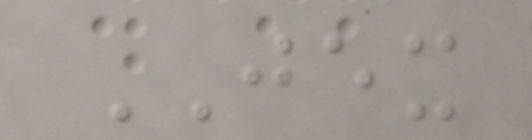JEX
